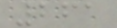261
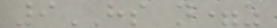9HS n=z
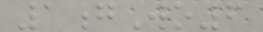1gWo6
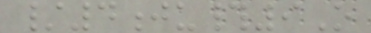/4ju#9O
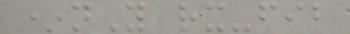*nY rx-fib
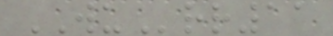WUrr11
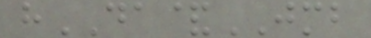hDA&JMB
